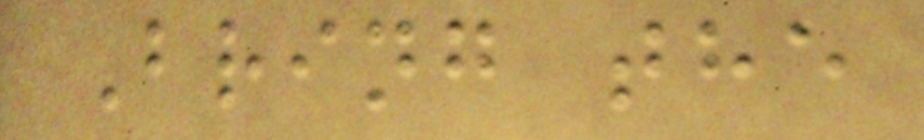Bring the
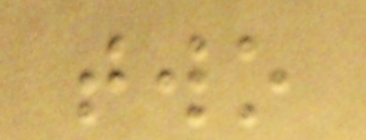two
